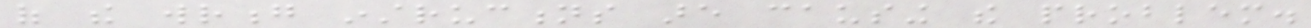of the wrong instructions are causing the problem.
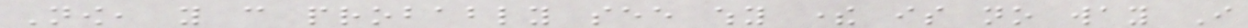Now, you can probably see why there is no way I
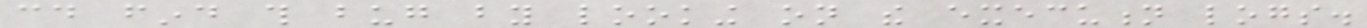could find this bug by looking on the execution logs.
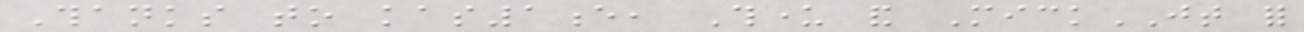Thanks to kas1e, Thunder and MickJT for
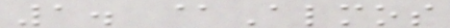1. @Almos
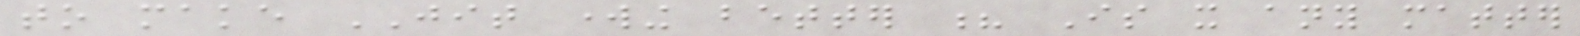to make JIT working better ? Is it any matter
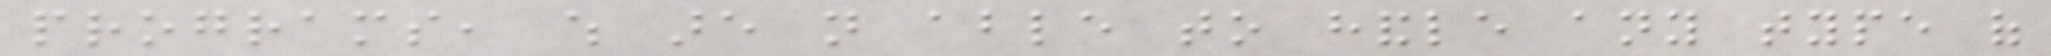programs, which are not able to handle any type of
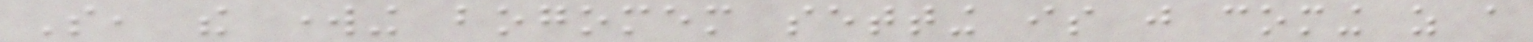So, the working bogomem setting is just coming as a
